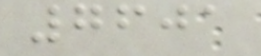7601
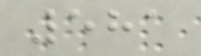581
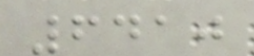6410
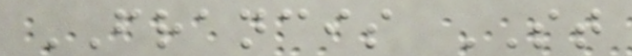FRANCIS ST
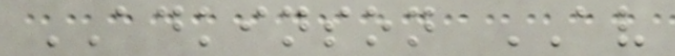ADKINSON AV
